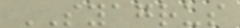SYAGRUS
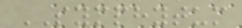SYMPHYTUM
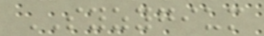SYZYGIUM
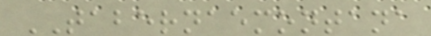TABERNAEMONTANA
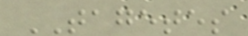TAGETES
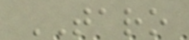TARO
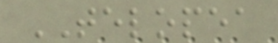TELOPEA
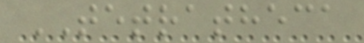TETRATHECA
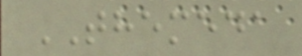THEMEDA
